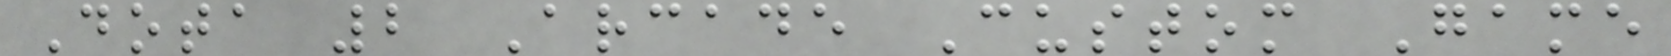Dota 2 Arcade Custom Game
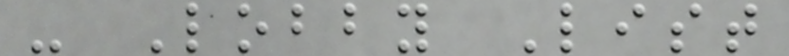- Lobby List
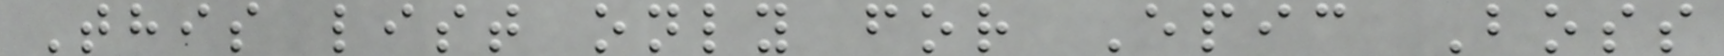This list only for Epic Boss
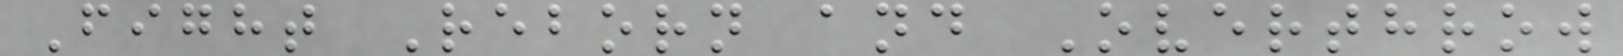Fight Reborn and Overthrow
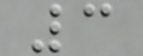3
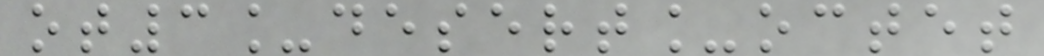ot3_desert_octet
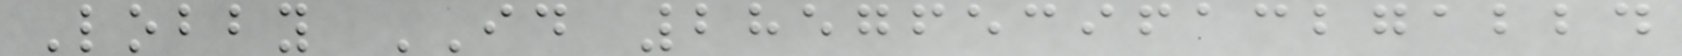Lobby ID 28576539613271224
